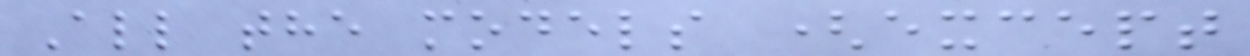All the models (except
